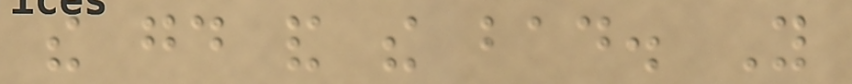the good and the bad. You
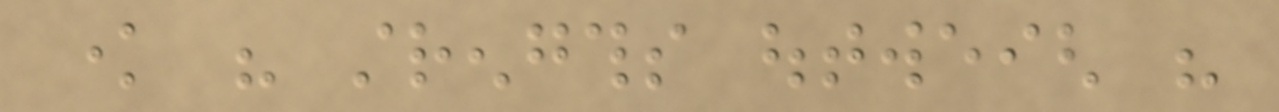know his strengths outweigh his
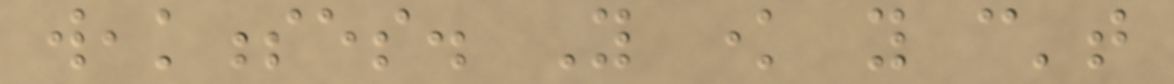weaknesses. You know you can't
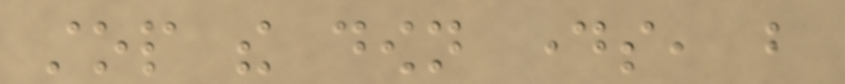stop the down days, but
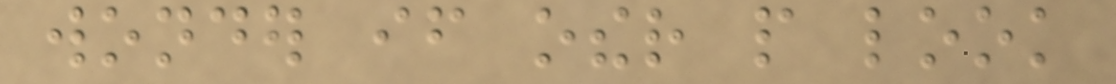wonder if other people look
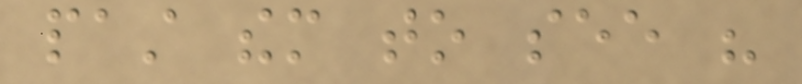past them to see his
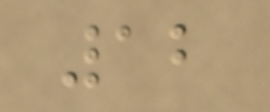12
